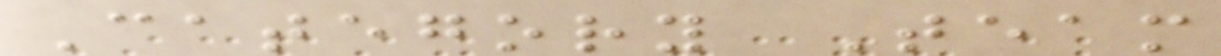Category Team
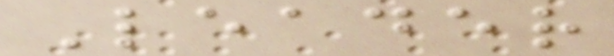Leader
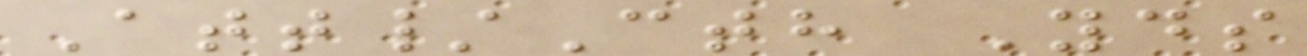Att/Cth Yds
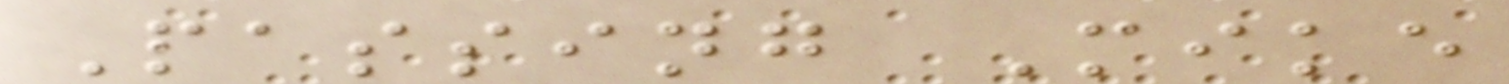Passing Mike
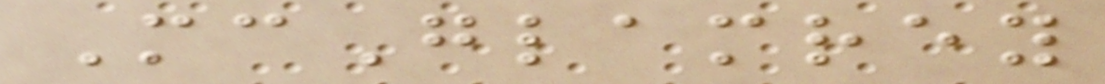McGlamrey
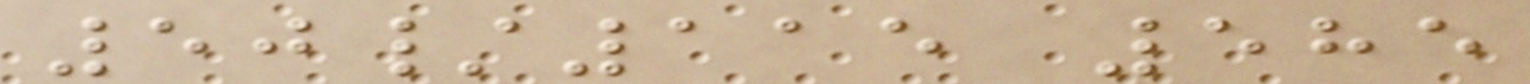50/115 585
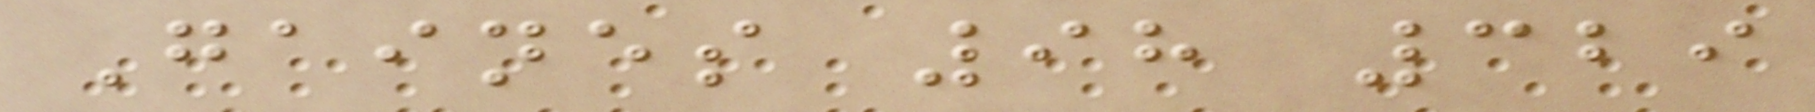Gaines 98 329
